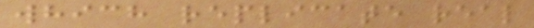which replicate real
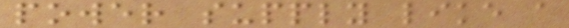power supply like a
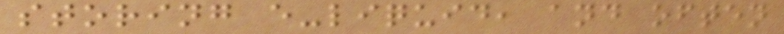storing e-liquid, and often
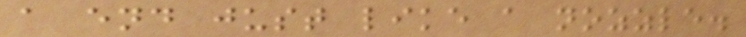a end just like a nozzle.
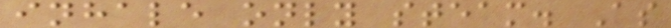inhale only steam. As
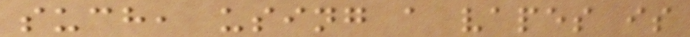such, using a vapes is
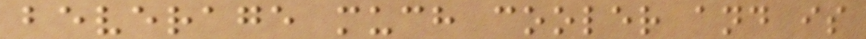beverage much cooler and is
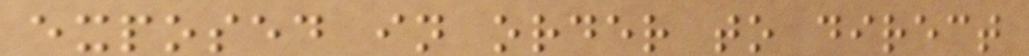exposed in order to direct
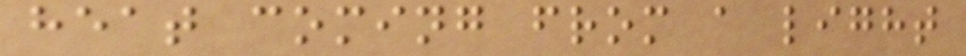heat coming from a light
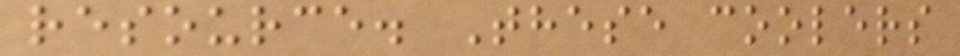resource. These coolers
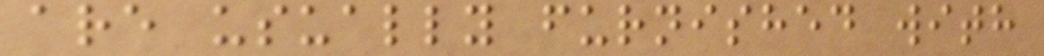are usually furnished with
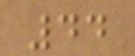44
